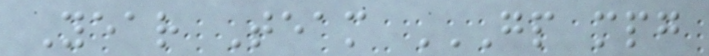Year Team GP MPG
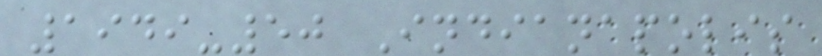1949-50 Indianapolis
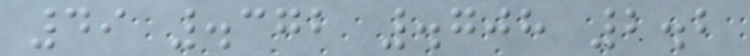49 .372 .708 2.2
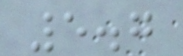5.7
